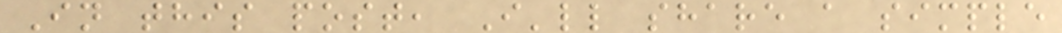In this post, I'll share a simple
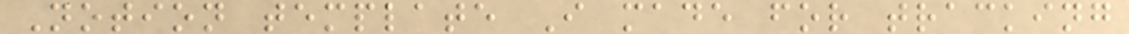Notion template I made for tracking
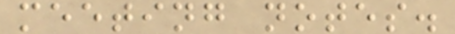meeting notes.
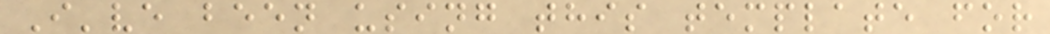I've been using this template for
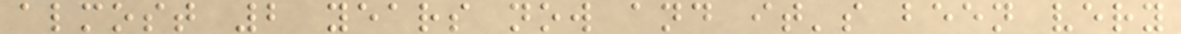almost 2 years now and it's been very
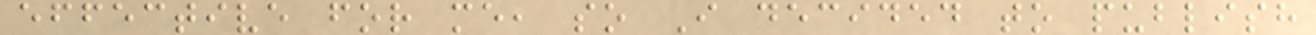effective for me, so I decided to publish
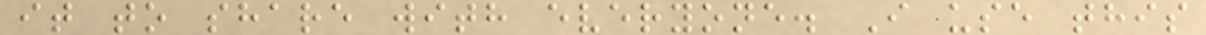it to share with everyone. I use this
